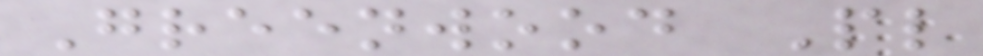Greenwood Pl
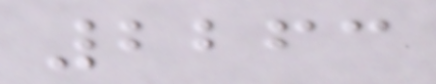2263
